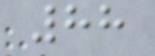88
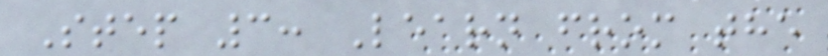Step 3: Learn from the
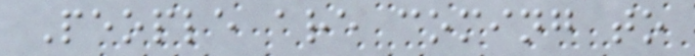People are coming to
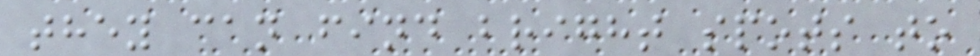they can find bright spots to
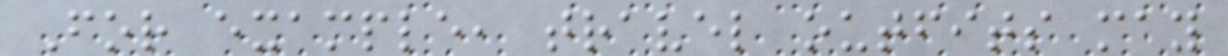For example, travel outfits may
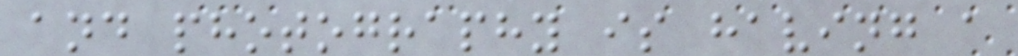and photography is having a
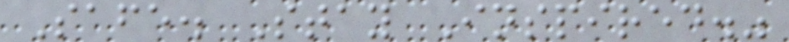Safe. Stay Inspired."
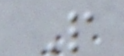P
